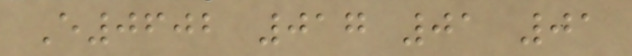E0602 017 01 01
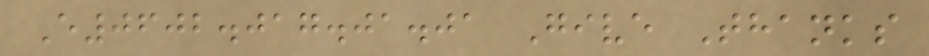E0602.017.01.01 Give Thanks
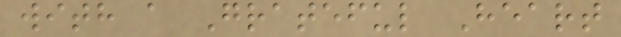with a Grateful Heart
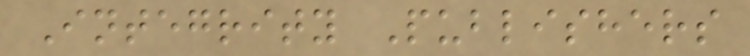Integrity Publishers
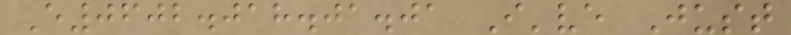E0602.018.01.01 I've Just
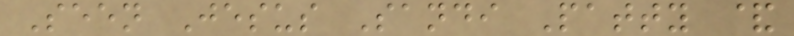Seen Jesus Sandi Patty &
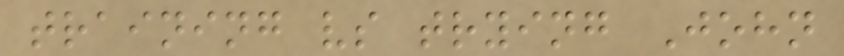training vs trying John
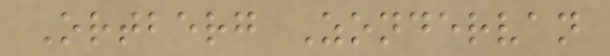Ortberg Zondervan
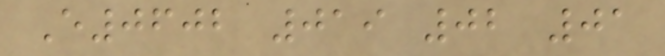E0602 019 02 01
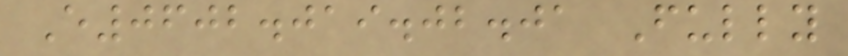E0602.019.02.01 Fully
